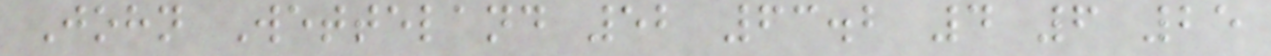John Wetteland 52 63.2 4 6 25
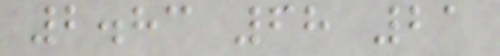2.83 68 21
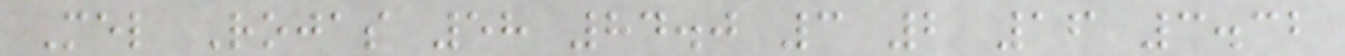Mel Rojas 58 84.0 3 2 16 3.32
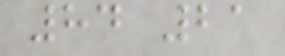84 21
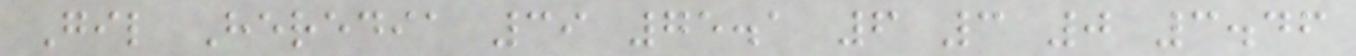Gil Heredia 39 75.1 6 3 0 3.46
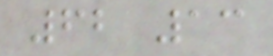62 13
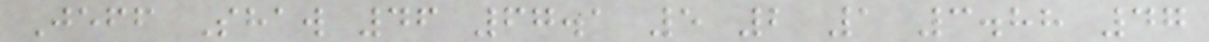Jeff Shaw 46 67.1 5 2 1 3.88 47
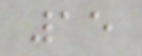15
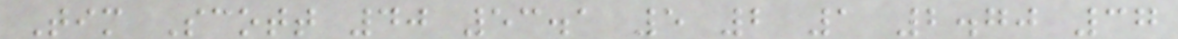Tim Scott 40 53.1 5 2 1 2.70 37
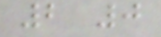2 0
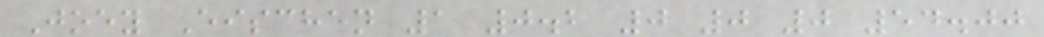Joey Eischen 1 0.2 0 0 0 54.00
